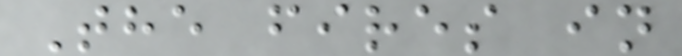The fires in
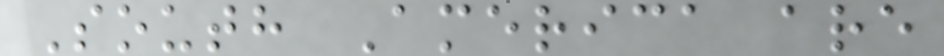South America are
